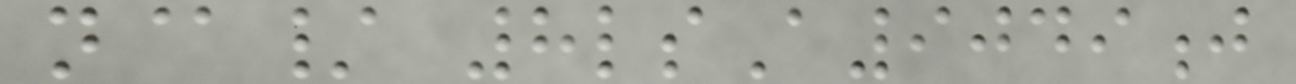n@/ 8lsA9049j
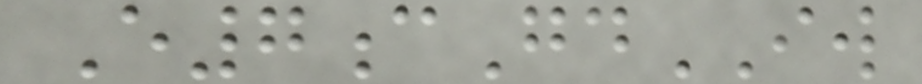E7cGdIW
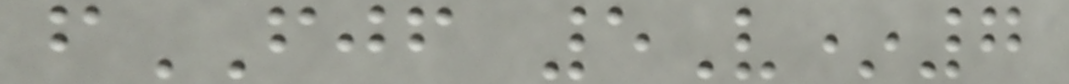fFJF 5V*7
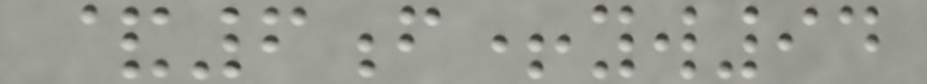&6f+yw94
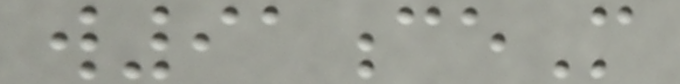w91ceM
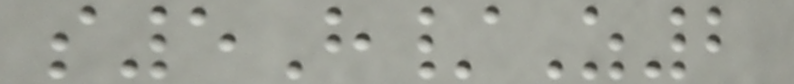s5H/Z2
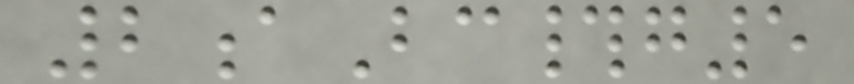2aBc#g5
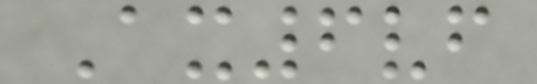Ax6vf
